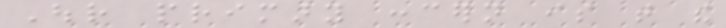Our primary concern is that the
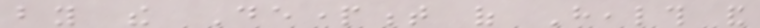by the Department of Health and
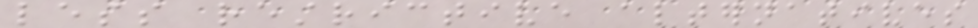less restrictive alternatives
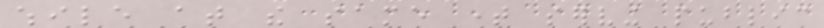while at the same time serving public
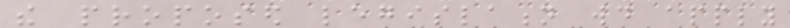the proposed legislation would apply
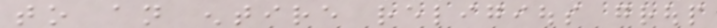to an entire religious group
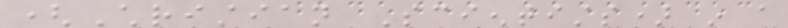(Christian Scientists) in a
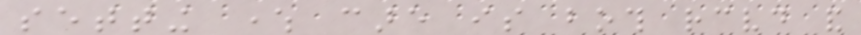setting where care is both received and
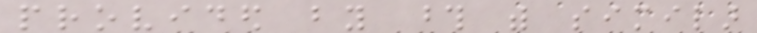provided by those with similar
